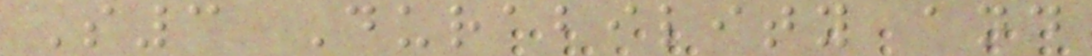S3 Durability and
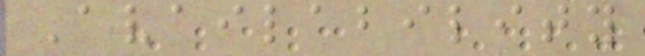Availability
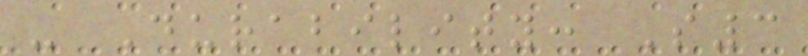- Durability: S3
